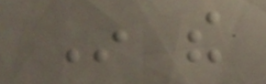In the
